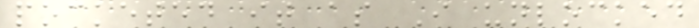pocketed it as I unlocked
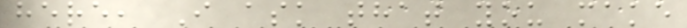here, I ask that you make
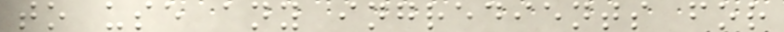to use any ingredients for
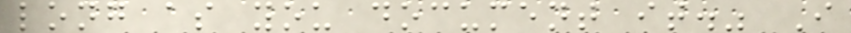long as you document it." I
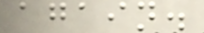again.
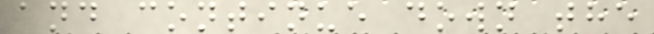and continue down the
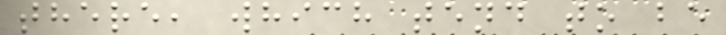there, which tend to be
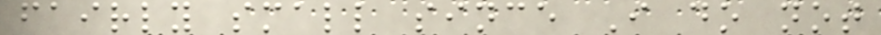fairly small since I do not
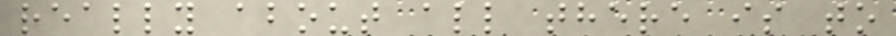really about all there is to
